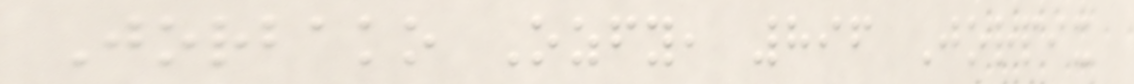Jorbako Ozfy, 896 Jorpix
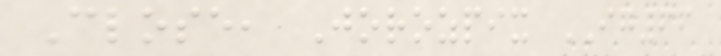Close, Jorozpix IG66
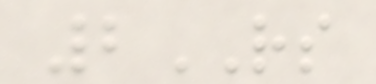2RS
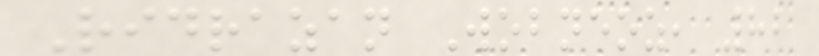Ridrazan Wobneoz, 82
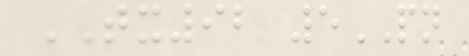TX92 5PN
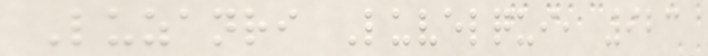Luzanri Luvelqui, 923
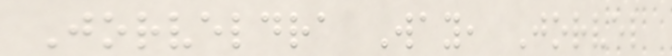Jorveldra Way, Jorvel
